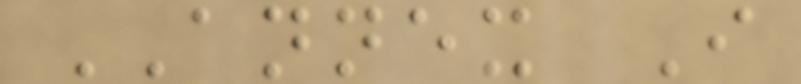ANNEX I
